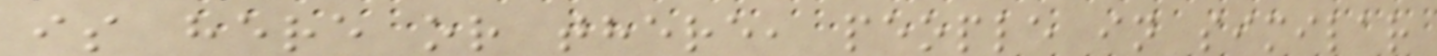is here or there, people in similar
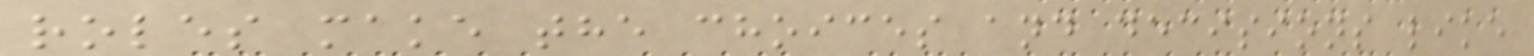roles make the choices and decisions like
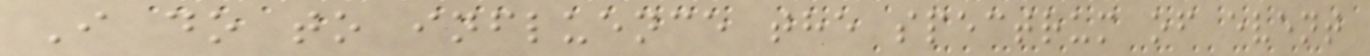I do to influence the spectrum of event
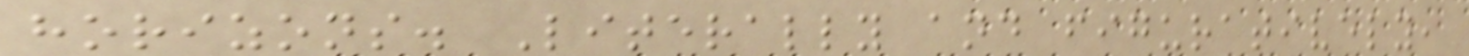horizons. Literally and figuratively,
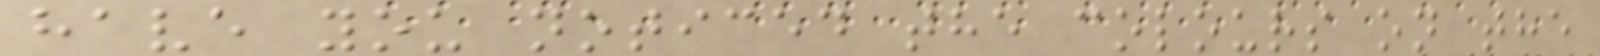have you noticed the colours on the
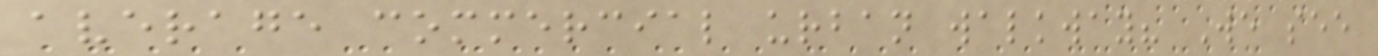average commercial urban walkway? We see
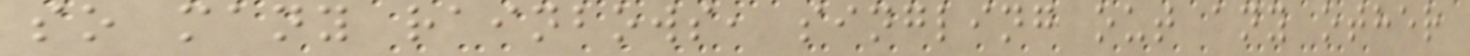so many rainbows, singling out any other
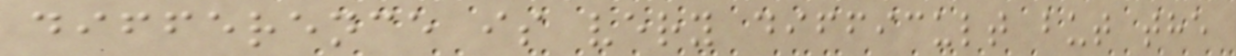difference is very difficult but the
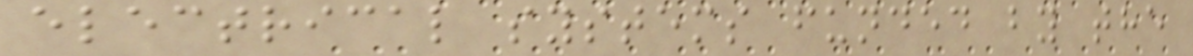electrical systems funded by the
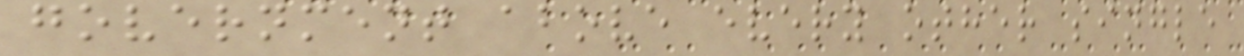government above every other single
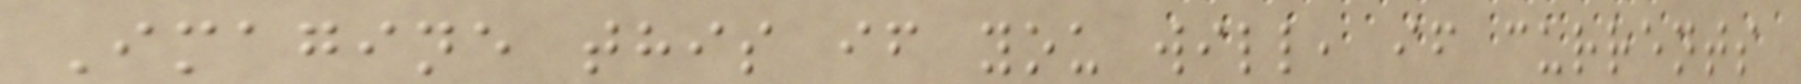Imagine this if you will, if currents
